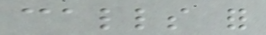calls for
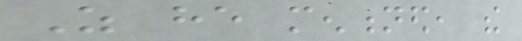As he mentioned, the
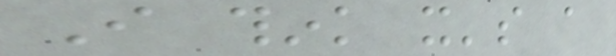I think it's a
